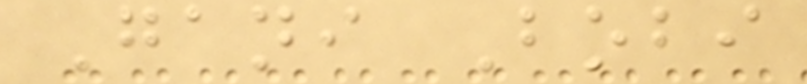Gani Bobi
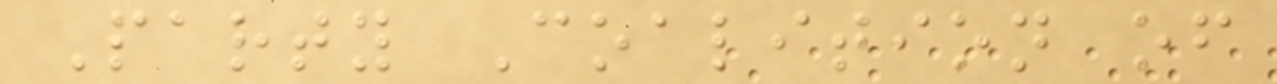Party Coalition of
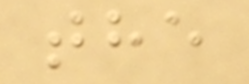the
